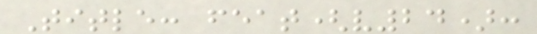Title: feat(v24):
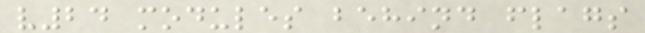v24 modules behind flags
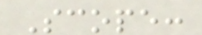Scope:
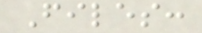Files:
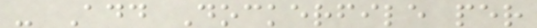- Add Dockerfile per
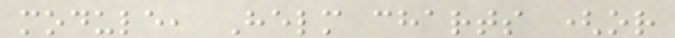module, Helm charts (or
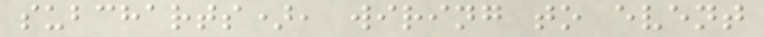subcharts), wiring to event
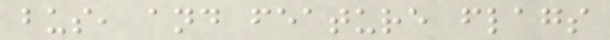bus, and feature flags
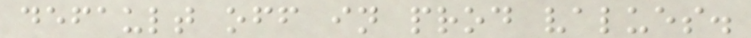default off in prod values.
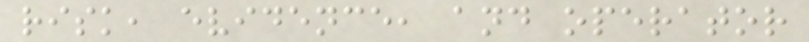risk, evidence, and operator
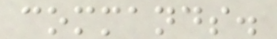commands.
